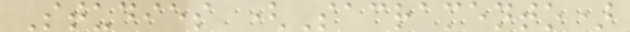Studies (Sacramento)
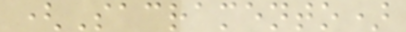(Sacramento)
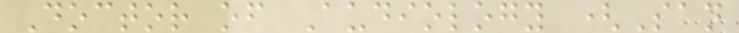Doctor of Audiology (San
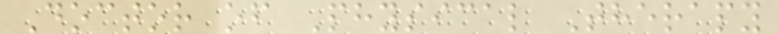Doctor of Physical Therapy
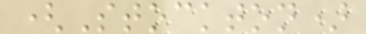(Stockton)
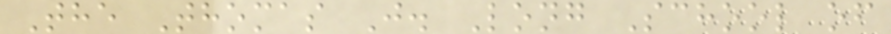The Thomas J. Long School of
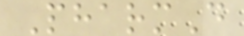PharmD
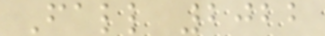Fall 2022
